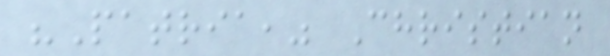"Patria," Christian
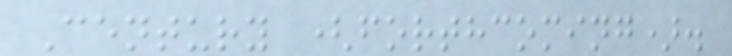Century (forthcoming).
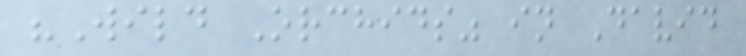"Wild Orchids" in David
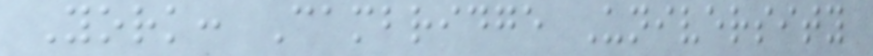York: Cambridge University
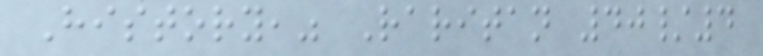History," Raritan 40/4
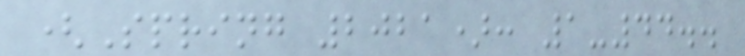(Spring 2021): 1-44..
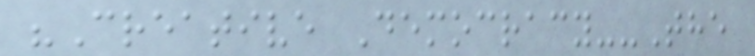"Creative Democracy--The
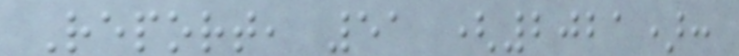Report, 51 (2021):
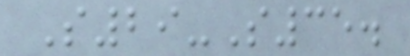S29-S35.
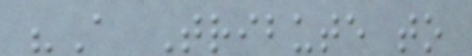"A Tribute to
